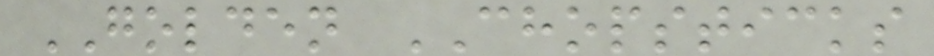GOLDEN CHOPSTICKS
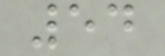54
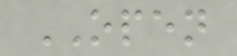OPEN
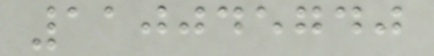110045740
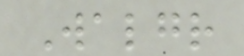Walgr
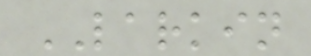LARKIN
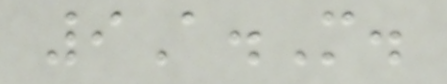9A.M.
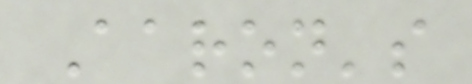Aaron's
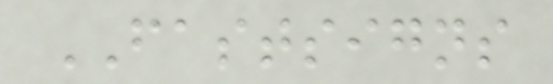FASTSIGNS
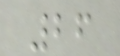26
